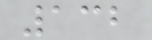132
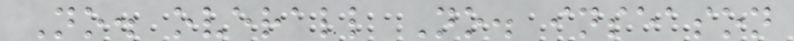No. overall No. inseason
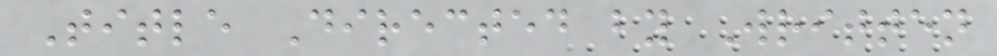Title Directed by Written
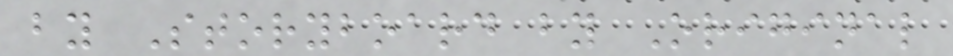by Storyboard by Original
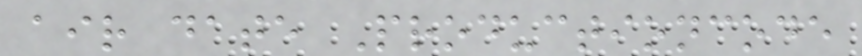air date Productioncode
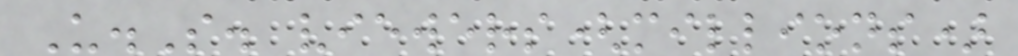U.S. viewers(millions)
